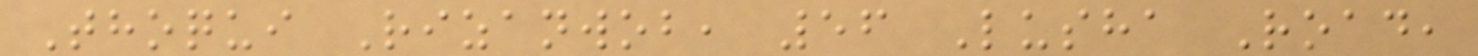Thoqui Rizanwob, 56 Lusha Road,
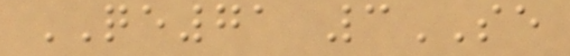QE71 3SE
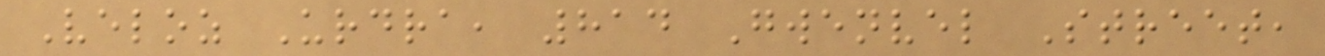Veloz Urdra, 814 Gwenvel Street,
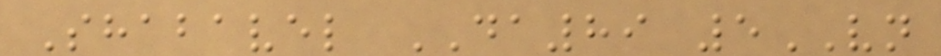Shabavel DA89 5VN
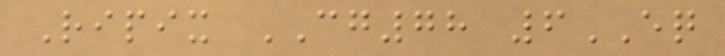Ripix CG78 6EQ
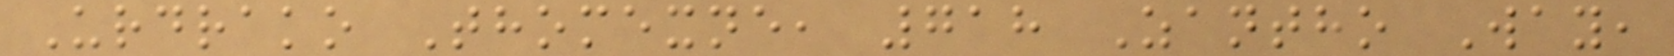Urdrako Thomexne, 718 Zantho Way,
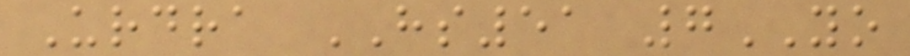Urdra HS51 7YO
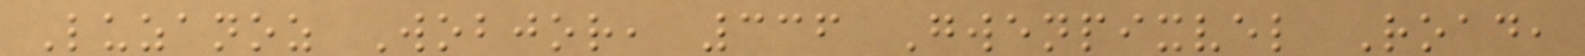Luzanoz Wobjor, 336 Gwenpixvel Road,
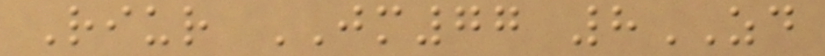Riur JM77 8ZD
